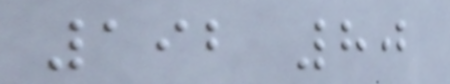192 80
